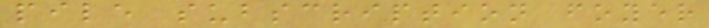pile subscription foyer
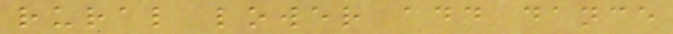rural lower add dance
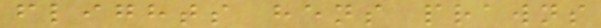flights hens prawns
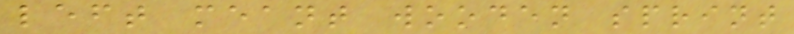left meant wooden sprint
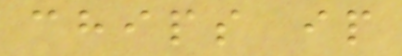chips ip
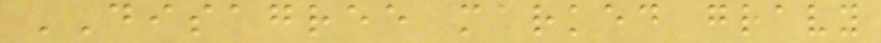DISAGREE marked gravy
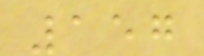157
